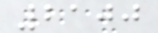2100
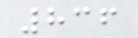836
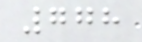778
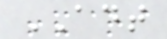ADT
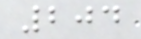204
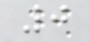0
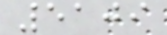5109
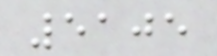5105
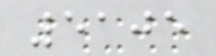5105
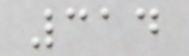314
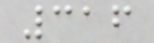316
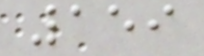159
